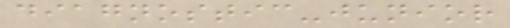diagnostic-junior
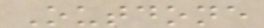Outdone
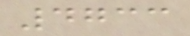4733
